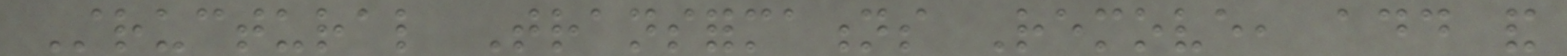Structural Transformations Remove, add and
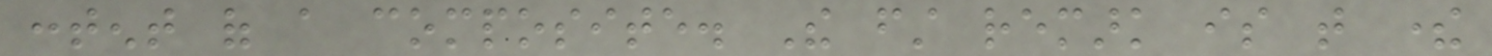content of a composite. The first remark is that there
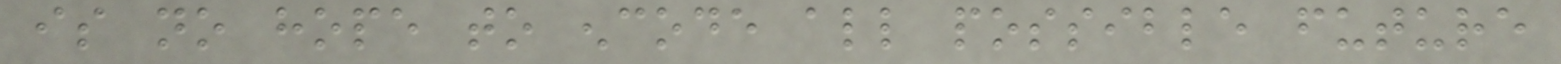is no hope to encode all possible future
